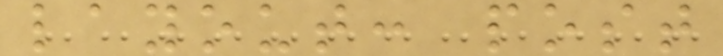layout: post
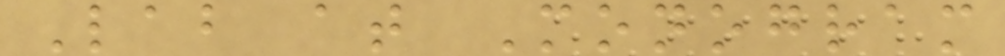Lab at Monogram
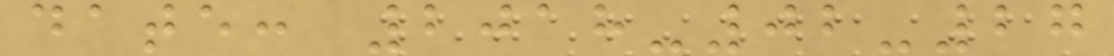date: 2018-02-27
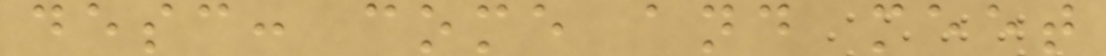desc: come and meet
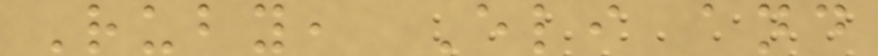Ruby, Eli and
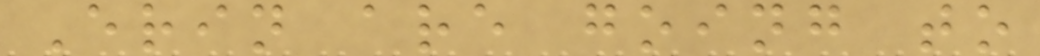Erin are going to
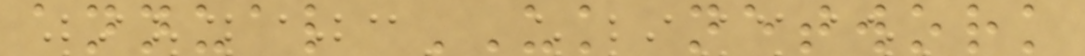annual UK network
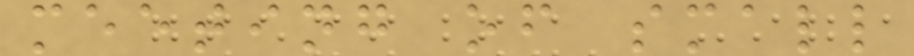meeting of small
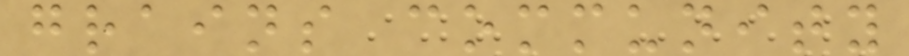grains community
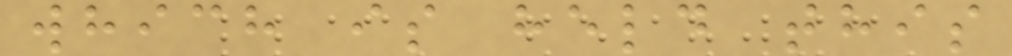which is held this
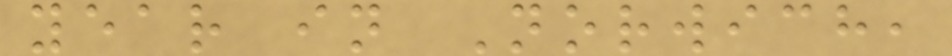year in Norwich,
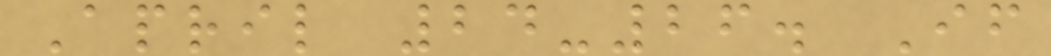April 24-26. If
